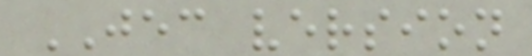JEC version
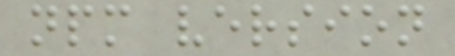npm version
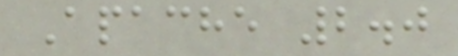Apache 2.0
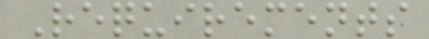Requirements
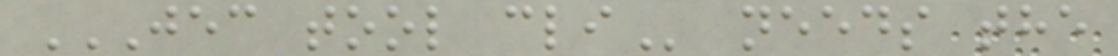JEC TOOL CLI needs the
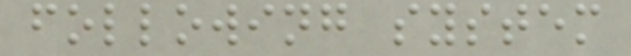following system
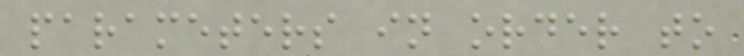parameters in order to
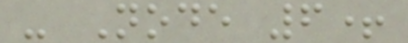- Node 6+
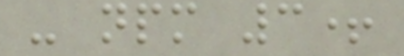- npm 3+
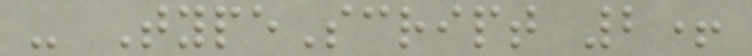- TypeScript 2+
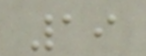19
